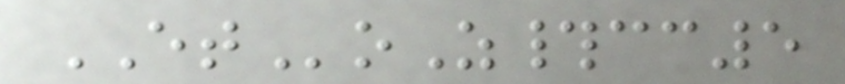EToZ#cc5
